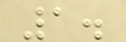1.
